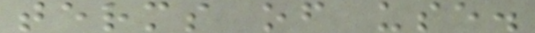terms of use.
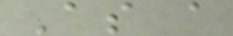As a
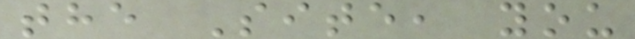the Site, you
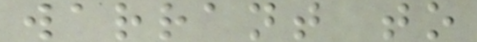warrant to
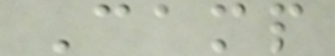Camp
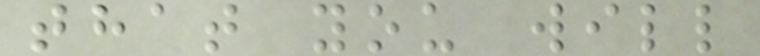that you will
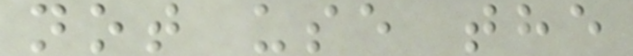not use the
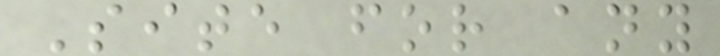Site for any
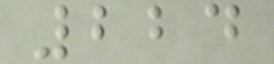224
